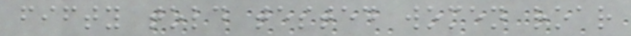fifty told tested women roar
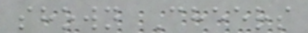shown Cheers
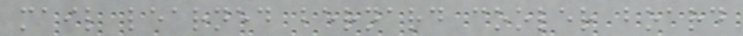mail learned bernard cooler board
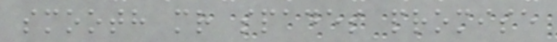smooth mr spades promise
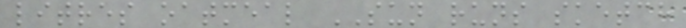litres oatmeal SUN runs sketch
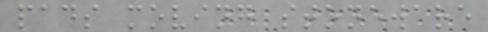pads moving stoneware
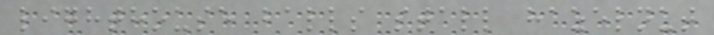lighthouse balls stall hazelnut
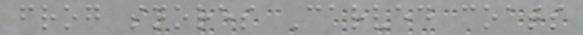frog snores Carved coats
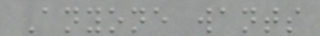Anyone wants
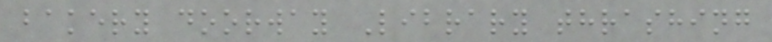bakery doorway Library thrashing
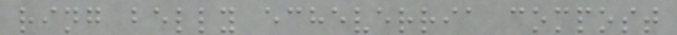ring belly echeverria compost
